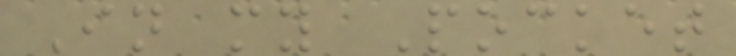In my Pocket
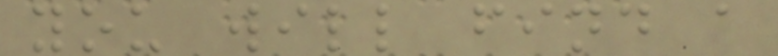you will find a
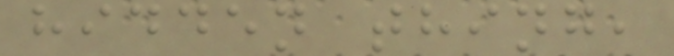hidden thing,
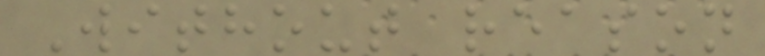Without reason
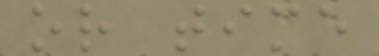or time
